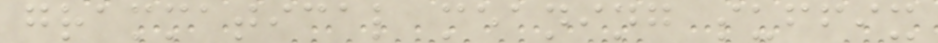grammatical meaning suffix
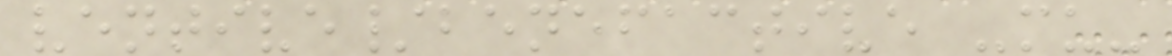ventive/benefactive -mu-
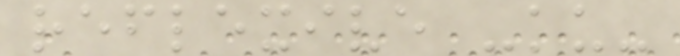reflexive -ku-
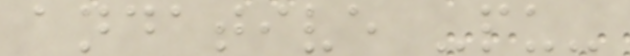andative -pu-
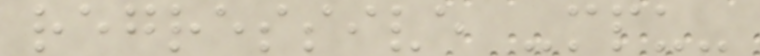regressive -mpu-
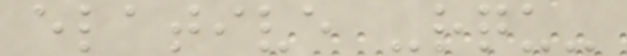elative -rqu-
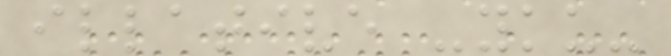illative -yku-
